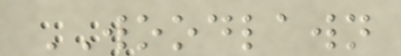WOODLAWN
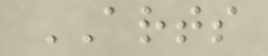ARTS
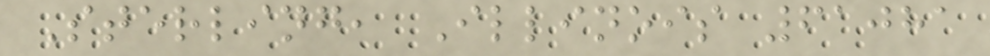Sterling, Illinois 61081
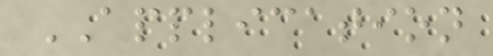APPLICATION
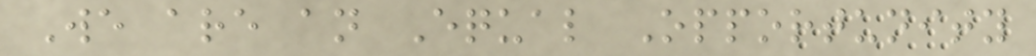We are an Equal Opportunity
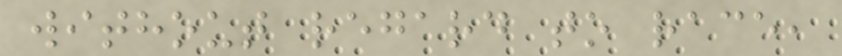without regard to race,
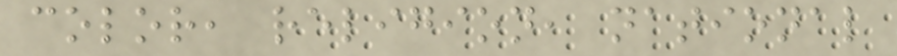color, religion, national
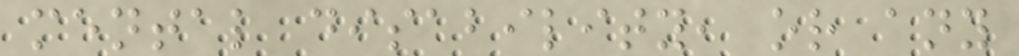mental disability, or any
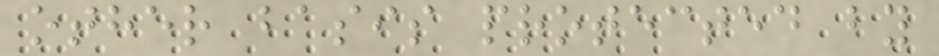other basis protected by
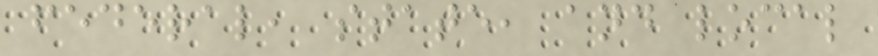federal, state, and local
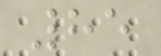85
